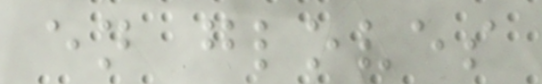en gloves
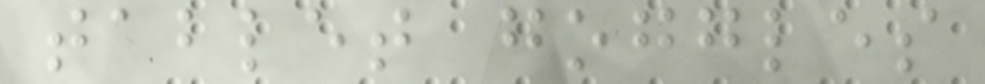tablet goggles
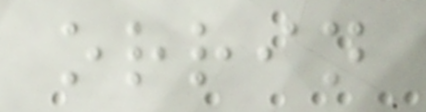orrin
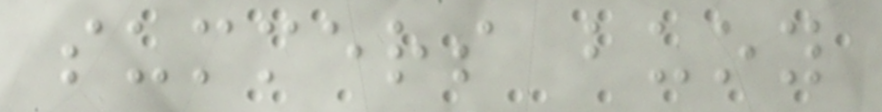summers buoy
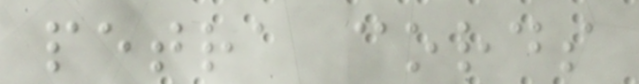petra cords
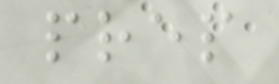prep
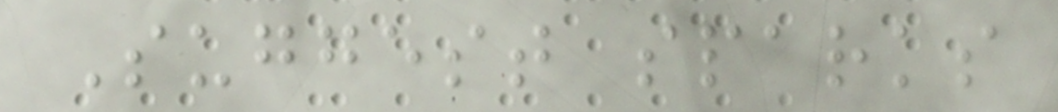Suggest sparks
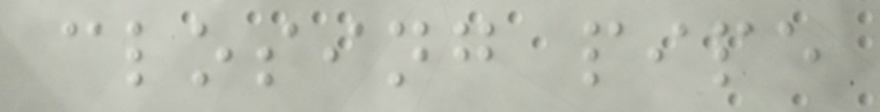closing pipe
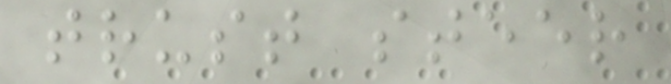trust steer
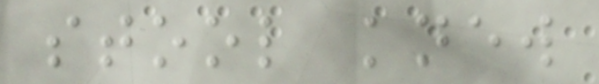stool knew
